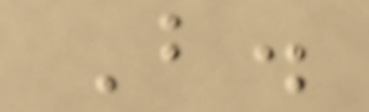B.
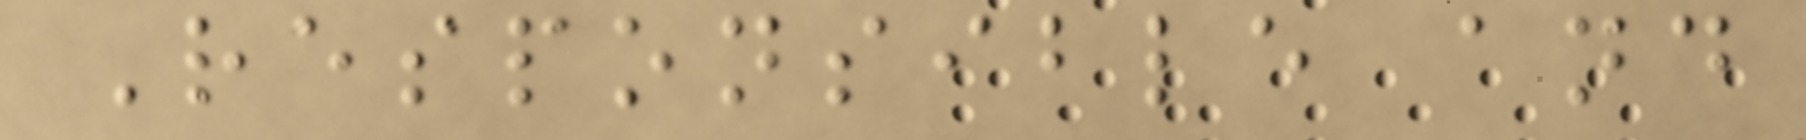Responsible and
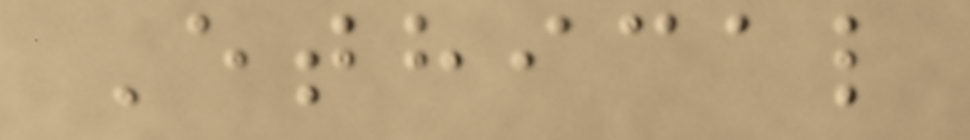Ethical
